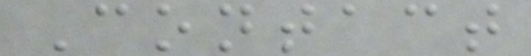Contact
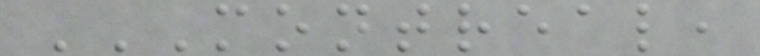MONTREAL,
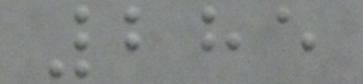285
